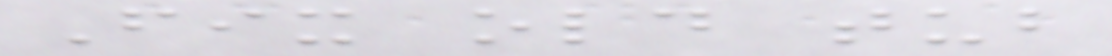Fix old tub
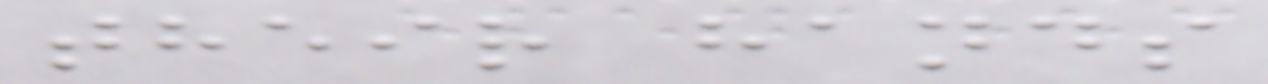their hands
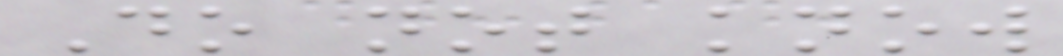Do not know
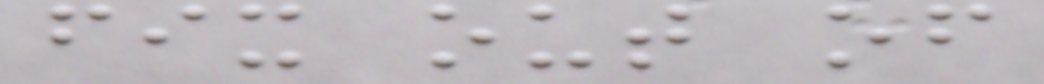fix out of
